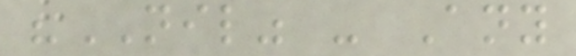"NIL" - Any
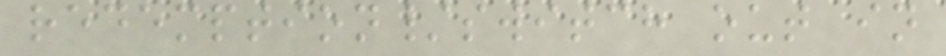redemption/switch out in
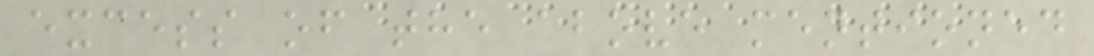excess of the above mentioned
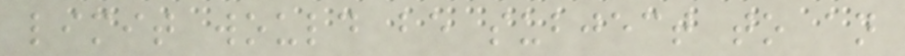limit would be subject to an
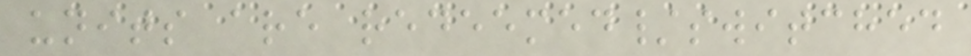units are redeemed/switched
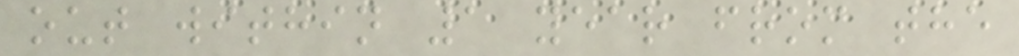out within 1 year from the
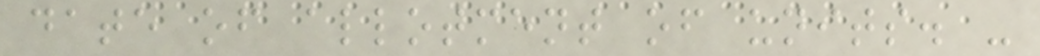date of allotment of units. -
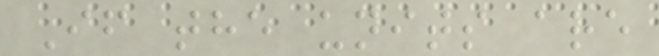If the units are
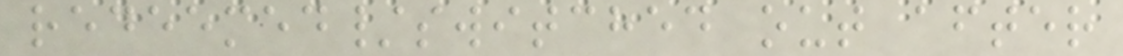redeemed/switched out after
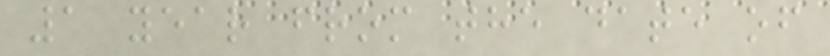1 year from the date of
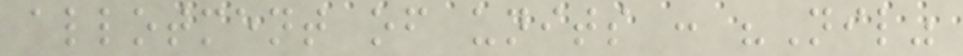allotment of units : "Nil"
